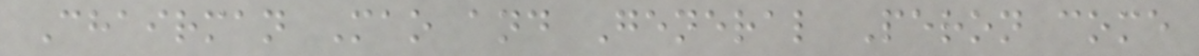Chairman Mao and General Peron come
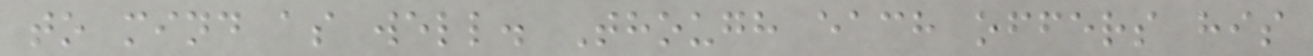to mind as well. Though each offers his
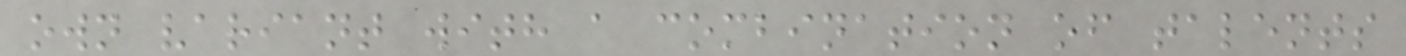own variant with a combination of talents
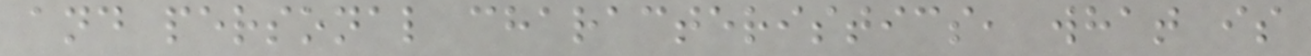and personal characteristics, what is
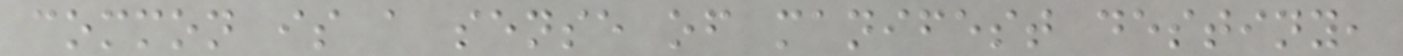common is a sense of manifest destiny,
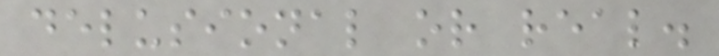delusional or real.
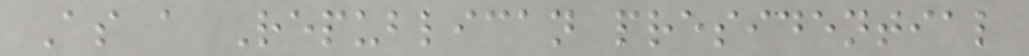As a Republican presidential
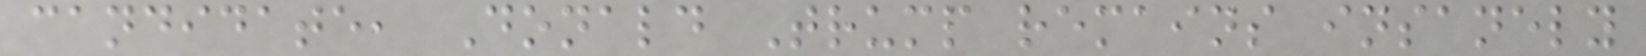candidate, Donald Trump remains insanely
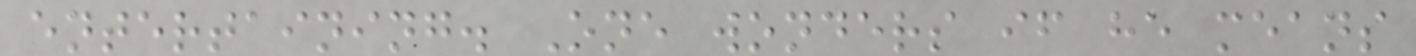entertaining. One wonders if he means
